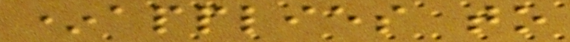*applies to
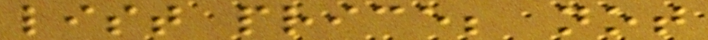list price; not
